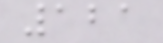121
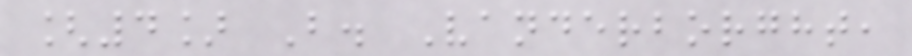[4] B. Vanderborght,
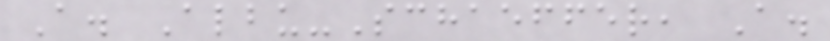A. Albu-Schaeffer, A.
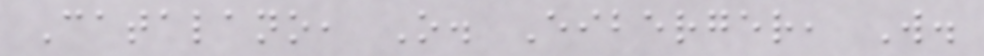Catalano, O. Eiberger, W.
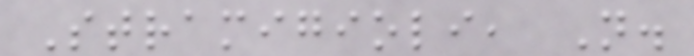Stramigioli, N.
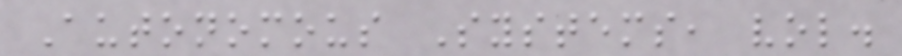Autonomous Systems, vol.
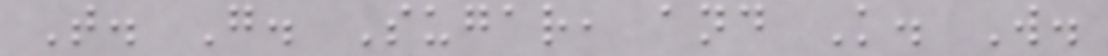T. G. Sugar, and K. W.
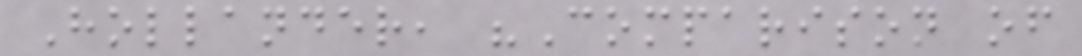Hollander, "Comparison of
